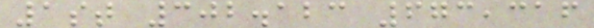1st 302.123 673,316
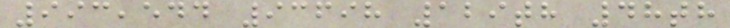993,544 93698 129th 48th
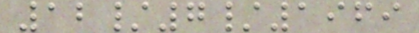12/7/1969
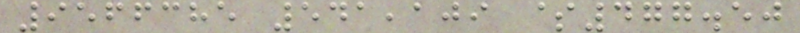9566385 541,109 $477.50
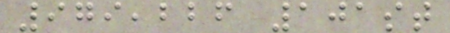979,226 101st
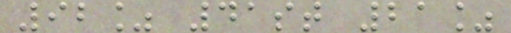92% 41st 21%
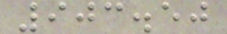903.50
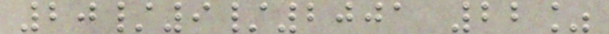20/9/2001 22%
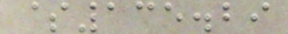$135.29
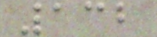132
